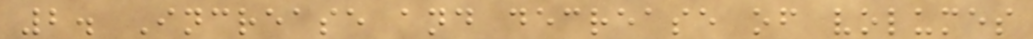2. Increase and decrease of volumes
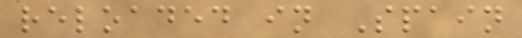reloaded in Spain
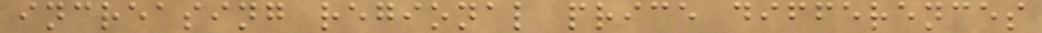increasing regional price differences
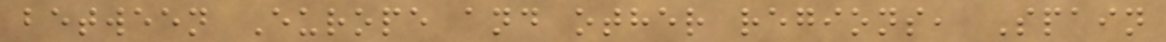between Europe and other regions, Spain
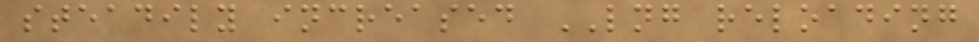steadily increased LNG reloading
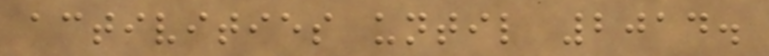activities until 2014.
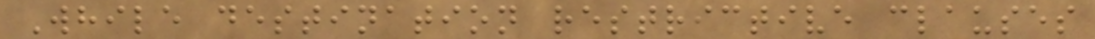While destination restrictive clauses
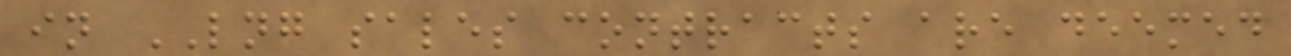in LNG sales contracts are deemed
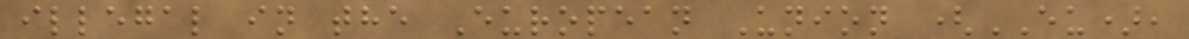illegal in the European Union (EU),
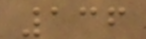136
